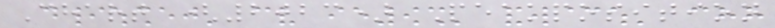Chart (2023) Peakposition
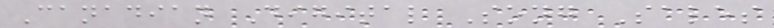Canadian Digital Song Sales
